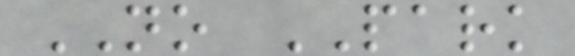NO PARK
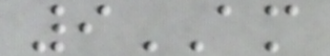9AM
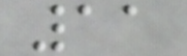11
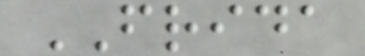FRIDA
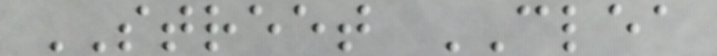STREET CLEA
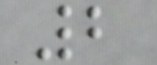2
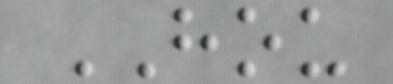HOU
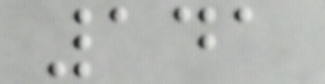141
